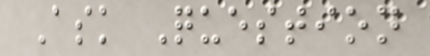Ask Question
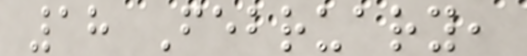18 February,
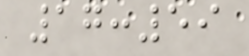17:59
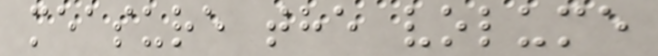measure the volume
